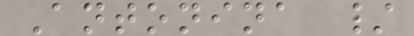Antonina /
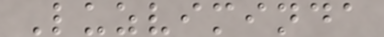Luzviminda
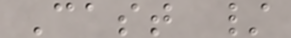Cast /
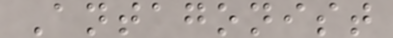Antagonist
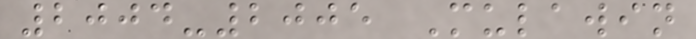2004-2005 Mulawin
